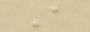A
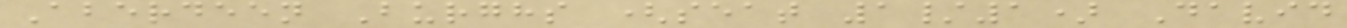Aberdeen Burghs (seat 1/1) David
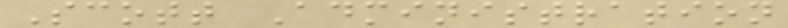Scott Administration
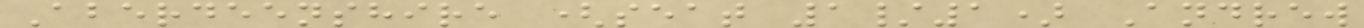Aberdeenshire (seat 1/1) Andrew
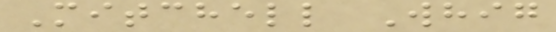Mitchell Whig
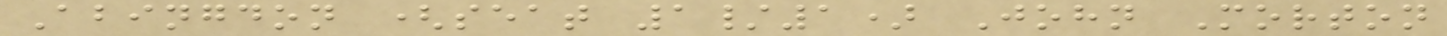Abingdon (seat 1/1) John Morton
